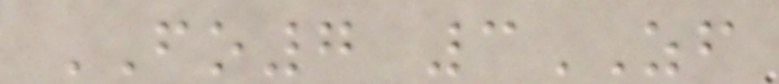FO7 3ZF
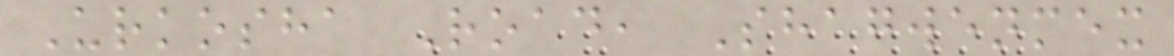Urkosha Road, Shagwenmex
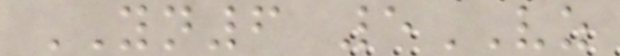YN6 5VZ
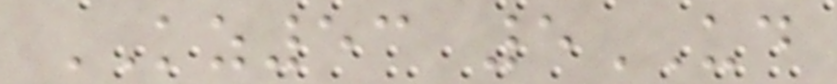KZ53 5UD
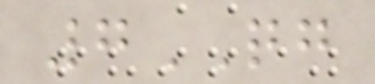7QG
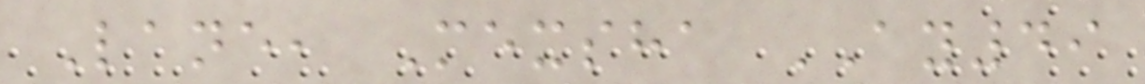Lane, Mexsha AY49
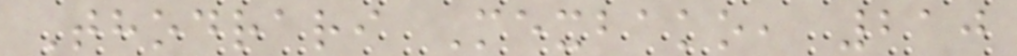Thodrari Mexbako, 210
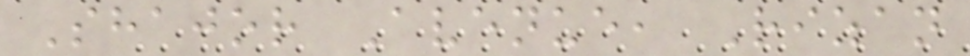Shajor Avenue, Rizan
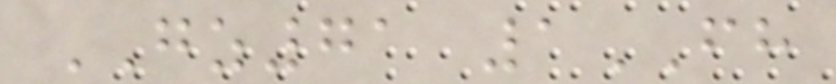GZ71 1FH
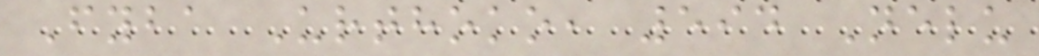Fyba Urthoko, 594 Nelu
